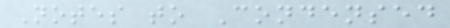Notes to Condensed
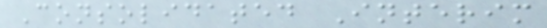Consolidated Interim
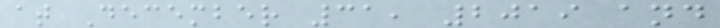at December 31, 2019 and
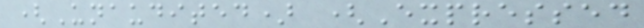(Unaudited) (Expressed
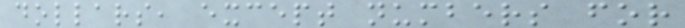dollars, except numbers for
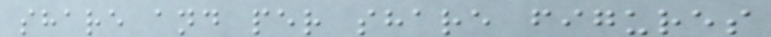share and per share figures
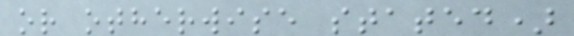or otherwise stated)
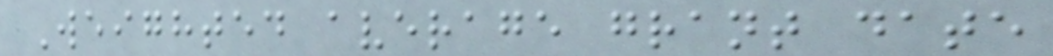Weighted average grant date
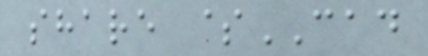share $CAD
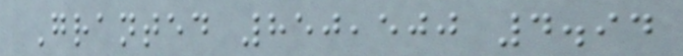Granted 850,500 4.94
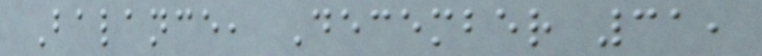Balance, December 31,
